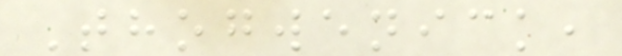Thogwenick,
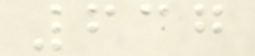637
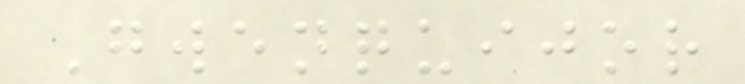Gwenquijor
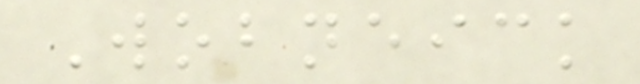Wobneick
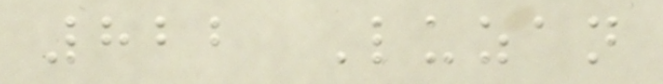822 Luzan
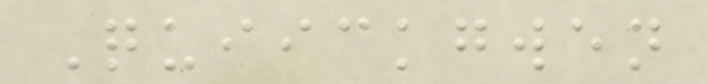Quiickgwen
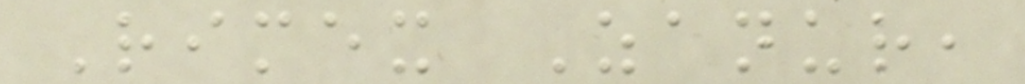Rimex Zanur,
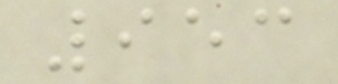953
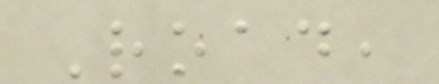Road,
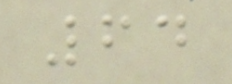64
